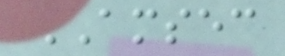AMSEC
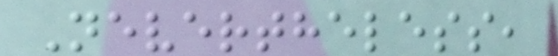Nevertheless,
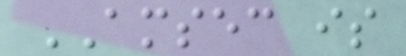AMSEC is
